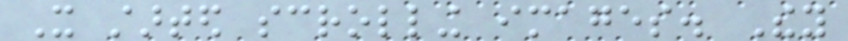It started scrolling images. They
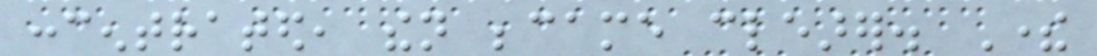concentrated, then became clearer. There
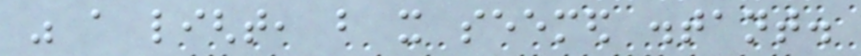was a light, but it seemed distant.
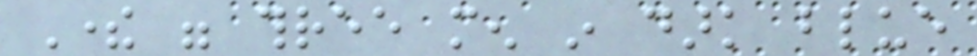There were three men in dark blue
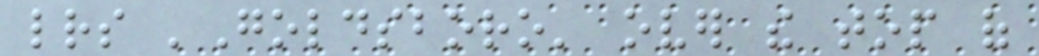letters 'Goldsboro' over the top of
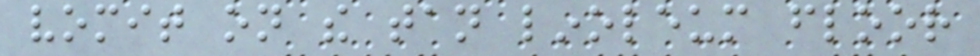vomit on the tan linoleum floor
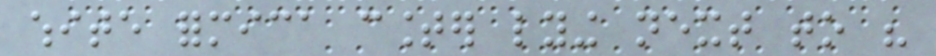white formica counter lying next to his
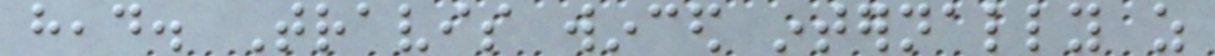head. Travis winced internally as
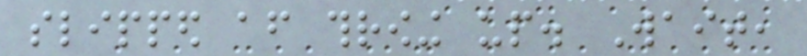slipped after throwing up. Wait,
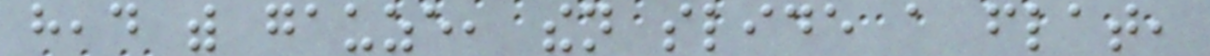head with gauze, then slide a flat,
